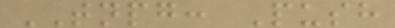TNPG: Push
